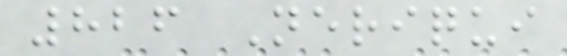826 Neriqui
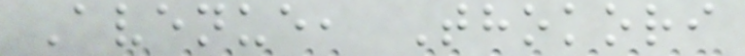Avenue, Thokori
